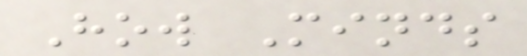How Minds
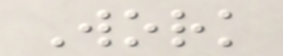Work
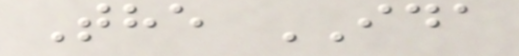The IDA
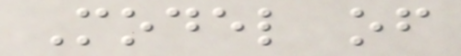Model of
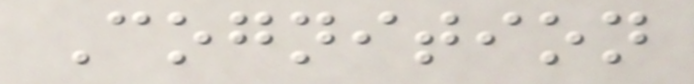Cognition
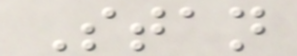Stan
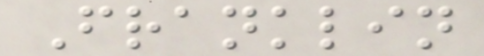Franklin
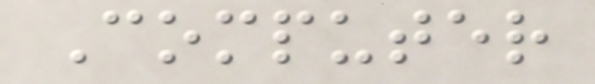Computer
